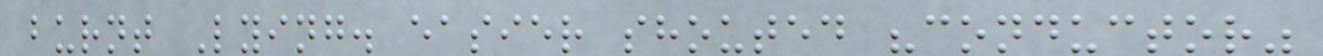burnt Lying. easier shouted "conductor"
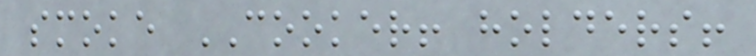smoke COOKER! holders!
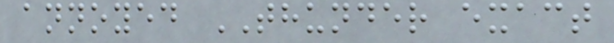annoyed THUNDER exact
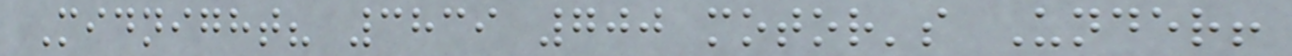Midnight? 3839 700 motor's Under!
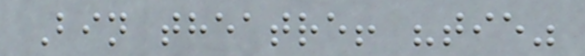Bin theatre! "tie"
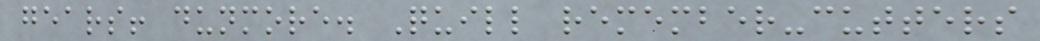gears! dunmore. Quill remember-cutters
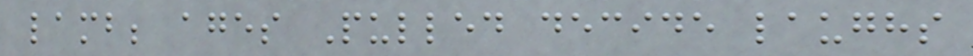lamb; ages Pulled decide laughs
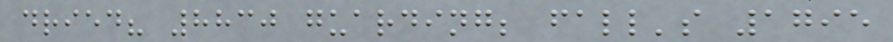dried? 8830 guarding; fall's 1795
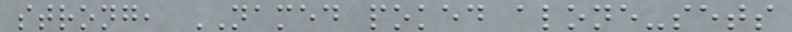strong, NAMED poked alone-sets
